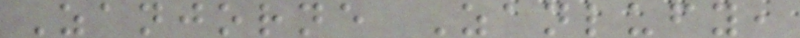Zanjorne Zanlufy,
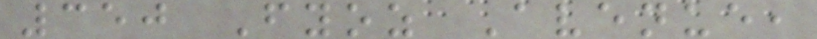350 Fyoz Avenue,
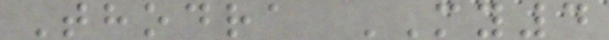Thodra MY4
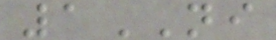1NI
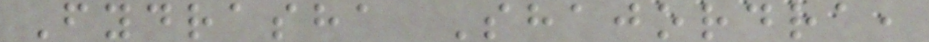Fydrasha Shajordra,
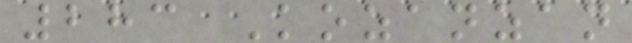283 Kozanzan
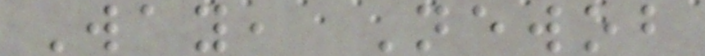Way, Newob
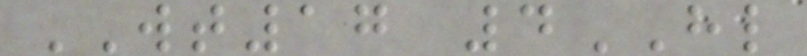WT17 4HL
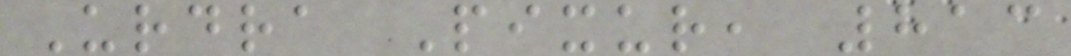Urdra Pixur, 813
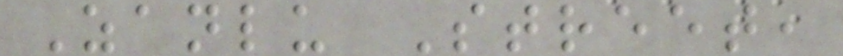Zanlu Street,
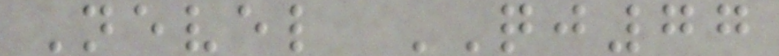Nevel QJ77
